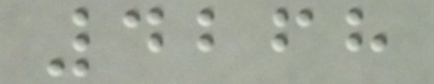4268
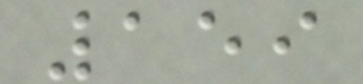159
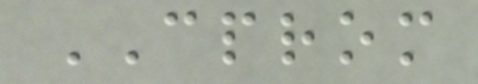CPROM
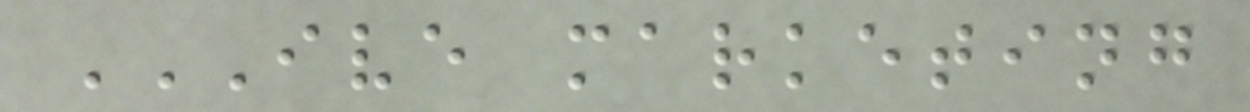IVE MARKETING
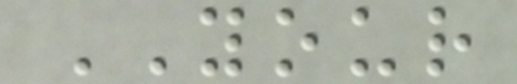YOUR
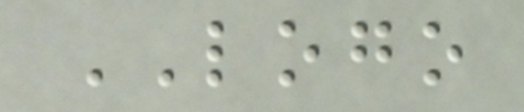LOGO
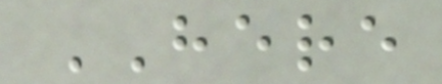HERE
